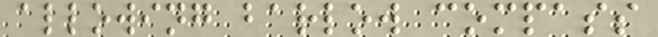allowing barlow compass
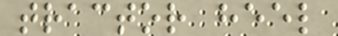tractor heel
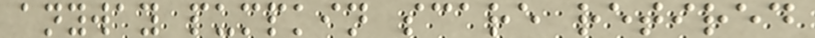anyway pumpkin scare retired
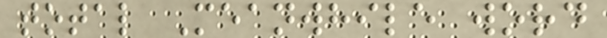total Meanwhile word
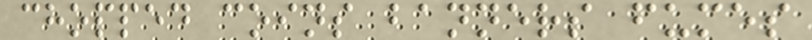chopped coins banners fumes
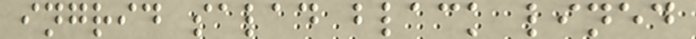ingrid salad black lined
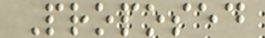Proposed
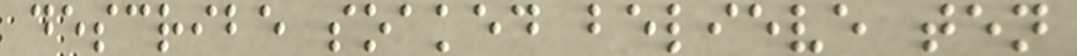describe soaked believe ten
